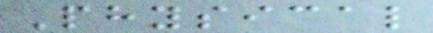Physical
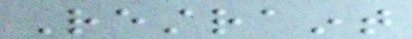Restraint
